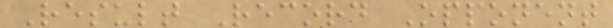Result Record Opponent
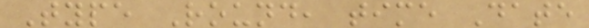Type Round, time Date
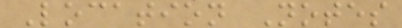Location Notes
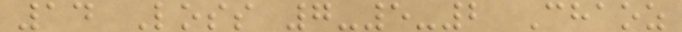14 Loss 7-5-2 Chaoz
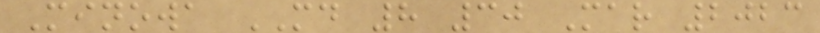Minowa MD 8 30 Mar 2023
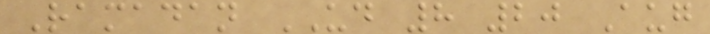Ramadan UD 8 20 Aug
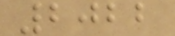2022
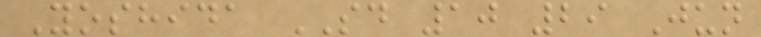Yoshida SD 10 29 Jun
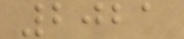2021
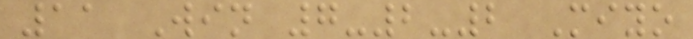11 Win 7-2-2 Miyo
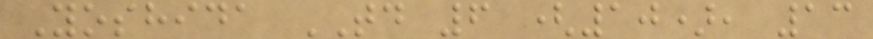Yoshida TD 6 (10), 13
